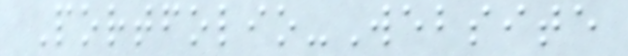Portfolio-Website
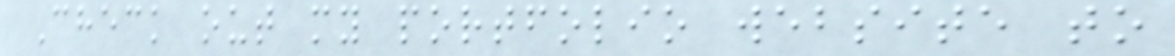Check out my portfolio website to
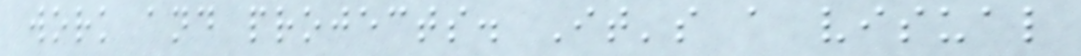work and projects. It's a visual
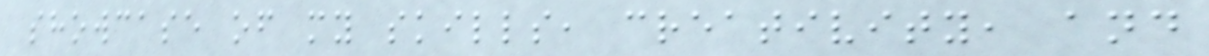showcase of my skills, creativity, and
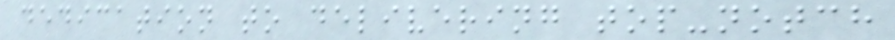dedication to delivering top-notch
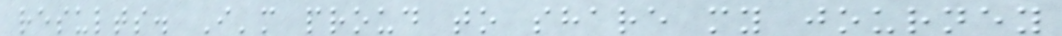results. I'm proud to share my journey
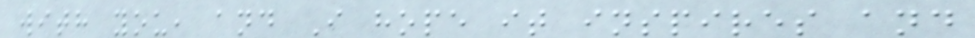with you, and I hope it inspires and
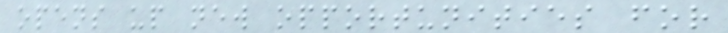opens up new opportunities for
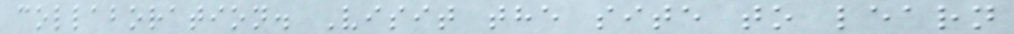collaboration. Visit the site to learn
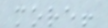more!
